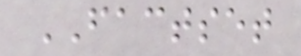FACTSET
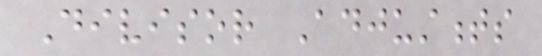Divisor Adjustments
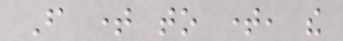From time to time, the
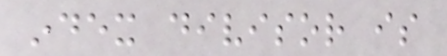index divisor is
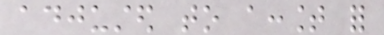adjusted to account for
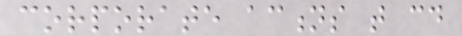corporate actions that could
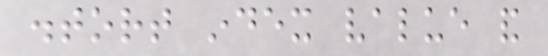distort index value and
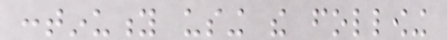continuity using the following
